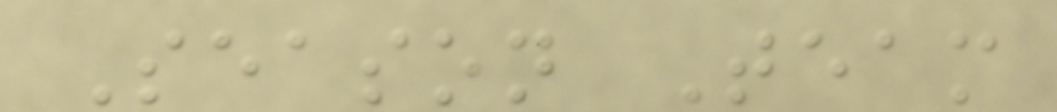Season Team
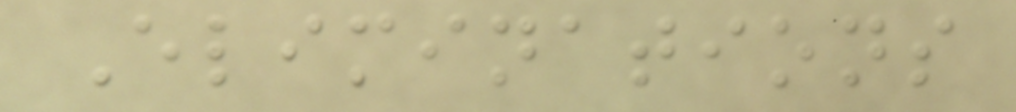Eliminations
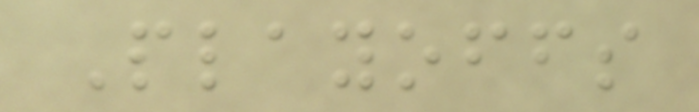Playoffs
